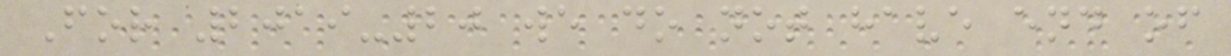For 2019-20 we do not have end of
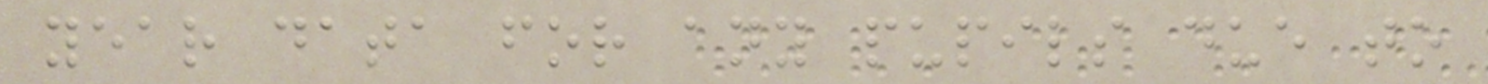year data for any pupils due to
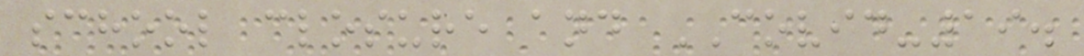school closure and COVID-19.
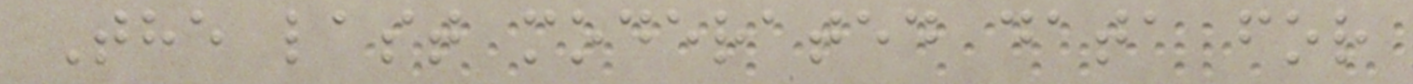The last moderated data for
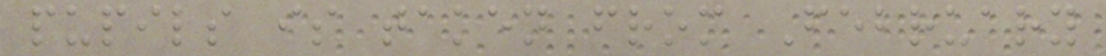pupils is taken from February
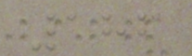186
